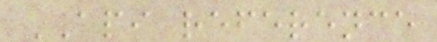API reference
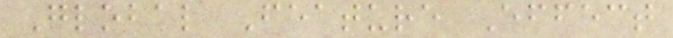Global Feature Effect
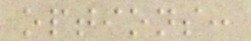options:
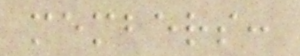members:
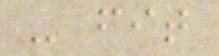- fit
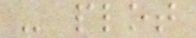- plot
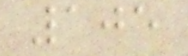105
